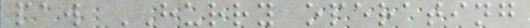paw HURRY operating
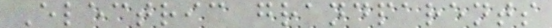Electric grandparents
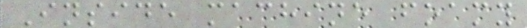Inside machine foamy
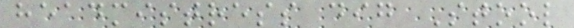headmistress dig Stool
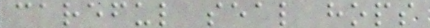careful seal hops
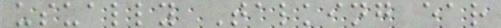usually Talking ear
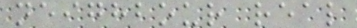neighbour real
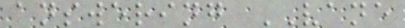answering VANE
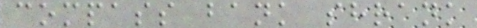compass bank shrank
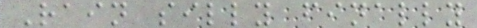Rain silly finally
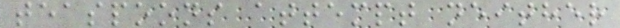teaspoons attempt neither
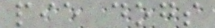pie dogs
